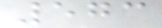573
